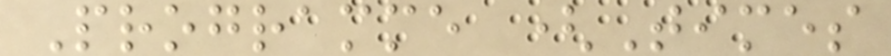Programme (Times
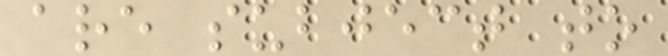are subject to
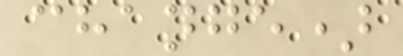change)
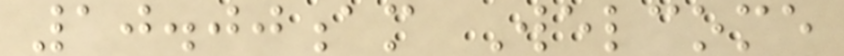10.00am Welcome
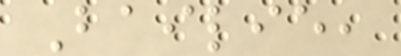Bailie,
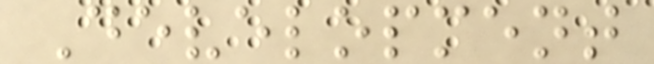Development
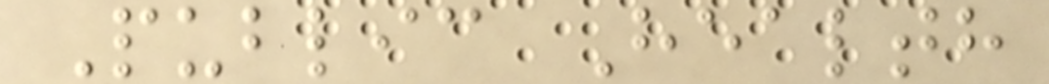Public Health
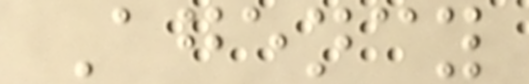Agency
